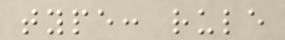type: rule
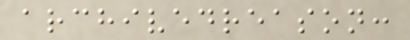archivedreason:
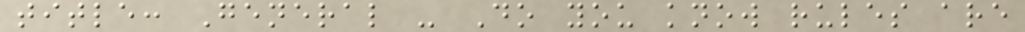title: General - Do you know rules are
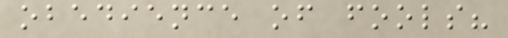obedience of fools?
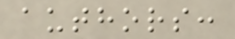authors:
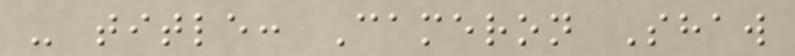- title: Cameron Shaw
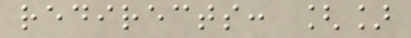redirects: []
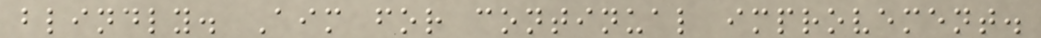blindly. Aim for continual improvement.
